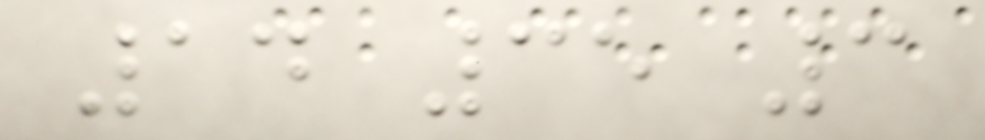14 35 3
